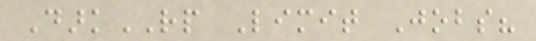DarkRP Limit Jobs?
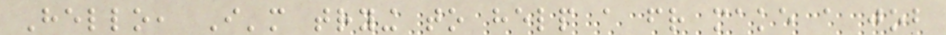Hello, I'm trying to help a friend make a job
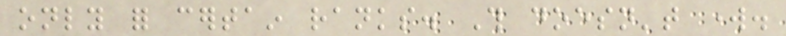only for certain ranks. This doesn't work.
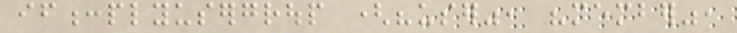if:plyusergroup ("user", "member",
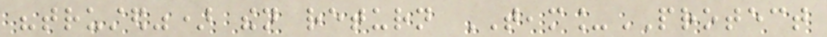"trusted") then return TEAM_PROTECT
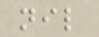nil
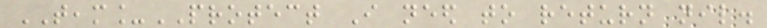TEAM_PROTECT I need to return nil.
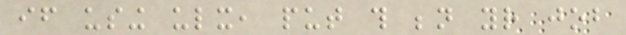if using ulx, put this beneath your job
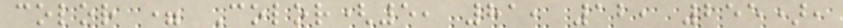color = Color(5, 81, 12, 255),
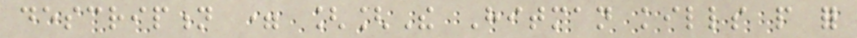description = [[The Hitman kills people for
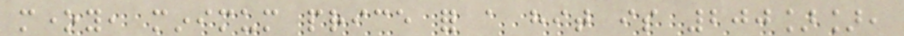money, minimum price for a hit is 200]],
